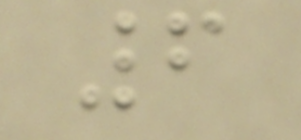6
